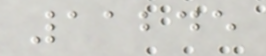11245
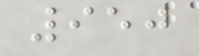950
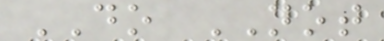DO NOT
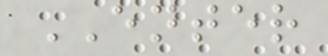ENTER
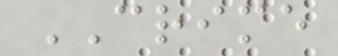CRIME
